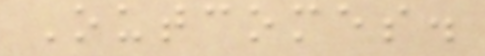Outcomes.
